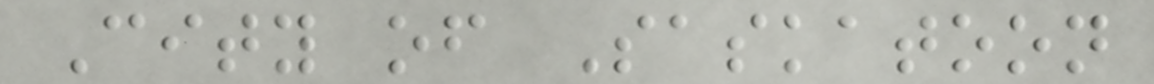City of Saskatoon
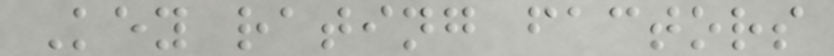Key rating factors
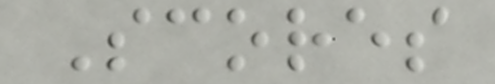Scores
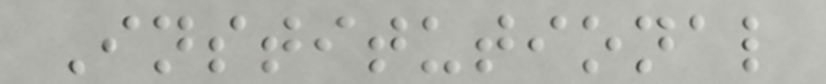Institutional
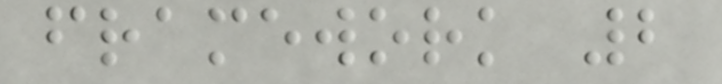framework 2
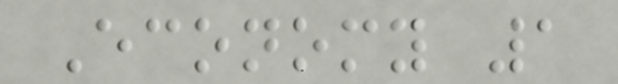Economy 1
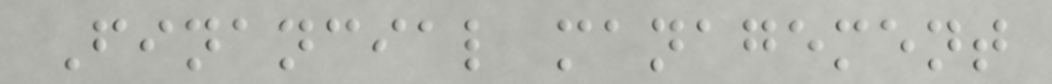Financial management
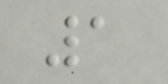1
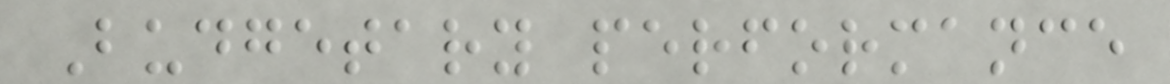Budgetary performance
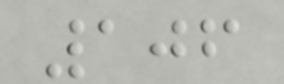106
